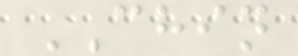CHIN
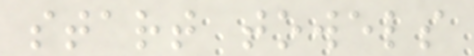start towels
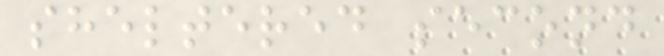sheltered second
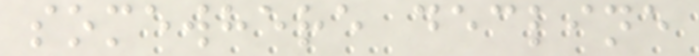somewhere decline
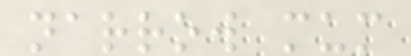narrow mum
